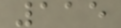115
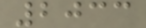2033
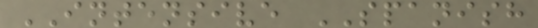INTENSIVE SPANISH
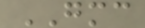GMC
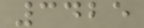3425
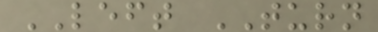LEFT TURN
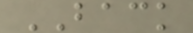BACK
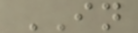IN
